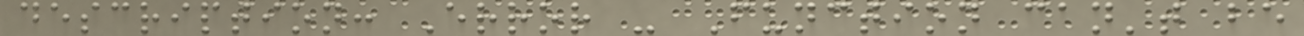description: Error - Function can't be
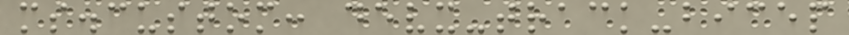ms.custom: devx-track-bicep
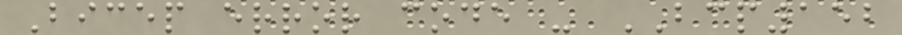Bicep error code - BCP152
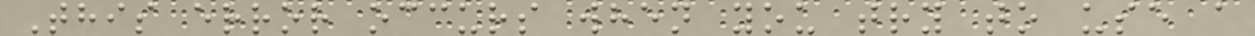This error occurs when you try to use a
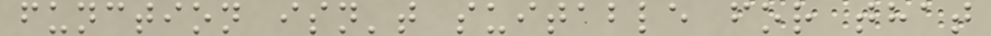function isn't suitable for that
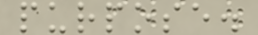purpose.
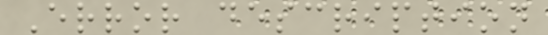Error description
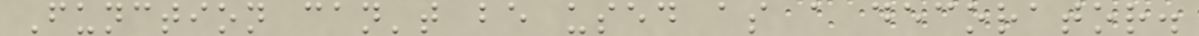Function can't be used as a decorator.
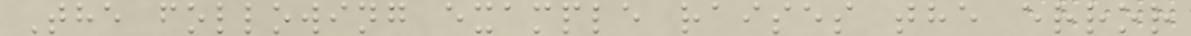The following example raises the error
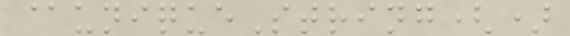@uniqueString()
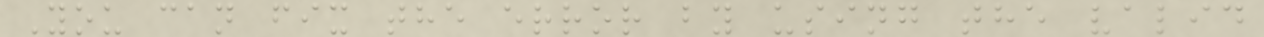You can fix the error by using the valid
